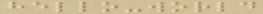hello-world
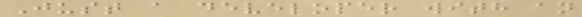Just a developer with an
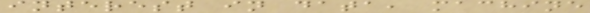interest in data, machine
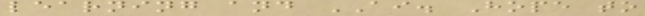learning and AI. Hope to
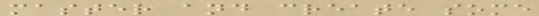master and create some
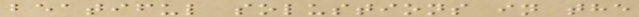beatiful solustions in the
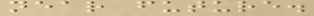near future.
